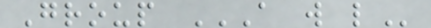Group A W L
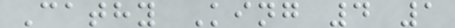Cathy King 4 1
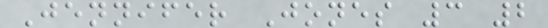Jennifer Jones 3 2
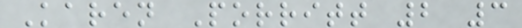Karen Porritt 2 3
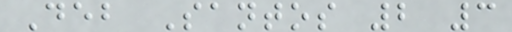Deb Santos 2 3
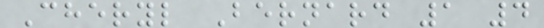Cheryl Bernard 1 4
